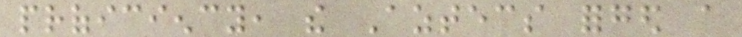proficiency, the Aztecs forged a
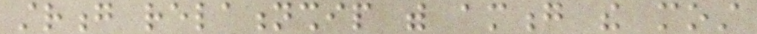strong relationship with among the most
